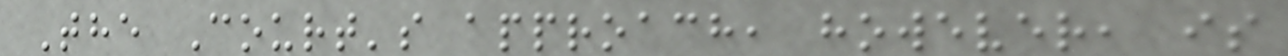The Court's approach, however, is
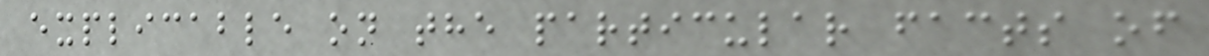explicable on the particular facts of
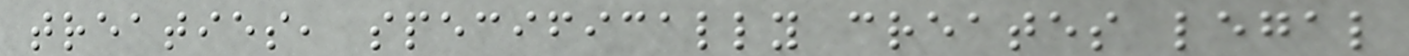treaties, specifically creates legal
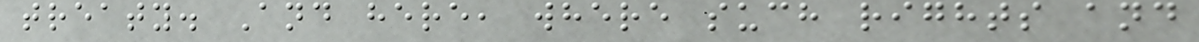treaty. And here, where such rights and
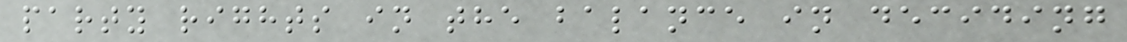party rights in the balance in deciding
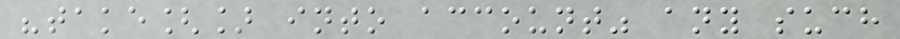"take[] into account" any such
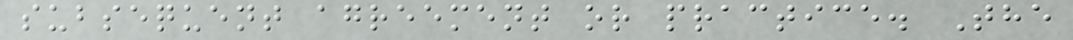subsequent agreement or practice. The
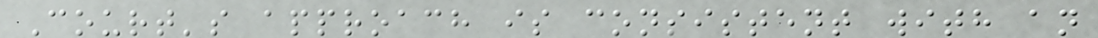Court's approach is consistent with an
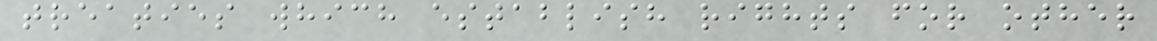treaties which establish rights for other
